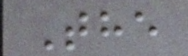The
